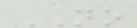NO
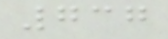737
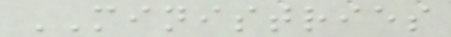MINISTRIES
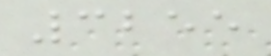3255
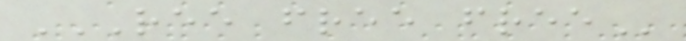REE FREE FREE
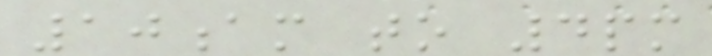10am to 4pm
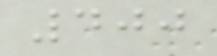400
